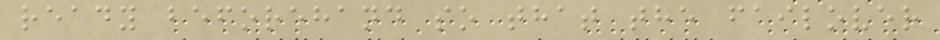ready beforehand so that the failover
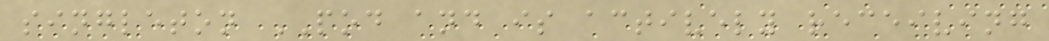singleton POD and is actively receiving
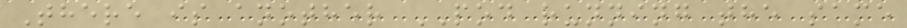There is another POD running the same
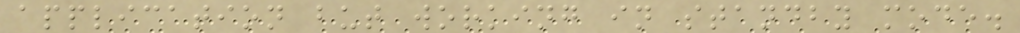application but working in standby mode.
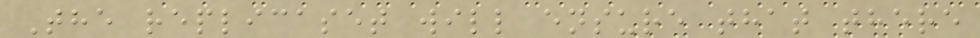The replicaset will ensure that there
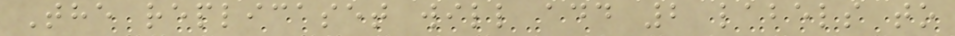The replicaset will add 2 labels to
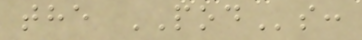the PODs:
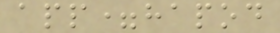app=hapod
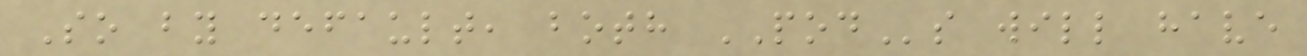So by default, both PODs will have
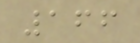166
